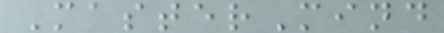MasterMind
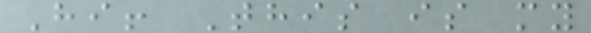Hi! This is my
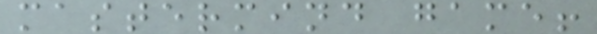mastermind game!
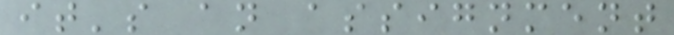it's an assignment
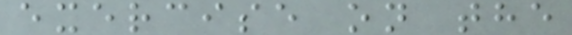exercise on the
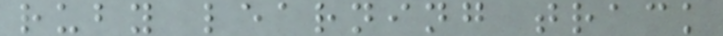ruby learning track
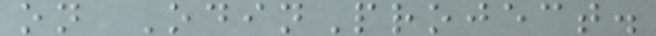on OdinProject.
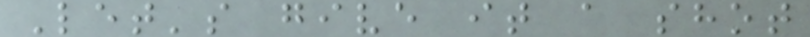Let's give it a shot
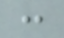:
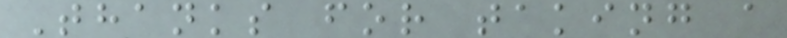Thanks for taking a
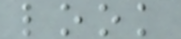look
